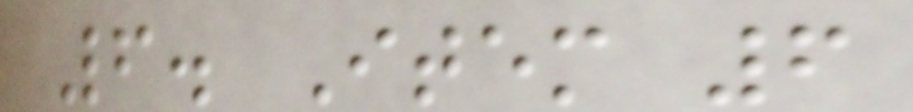6. Item 6
